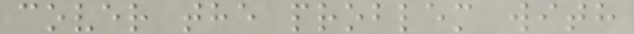cover the problem with
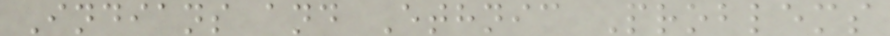Indians and Ethnic Problems
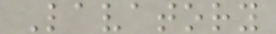Lavatory
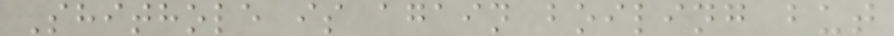Shithole is again boiling but
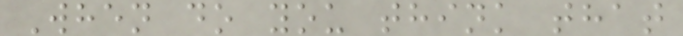When do you think that
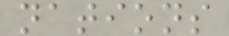nations
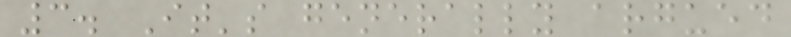3. It's generally argued
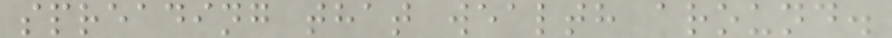spreading that wealth around.
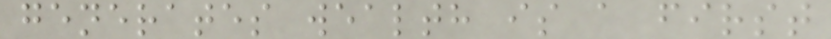generates wealth is a first
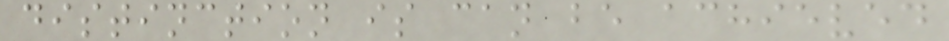distinction is can be achieved
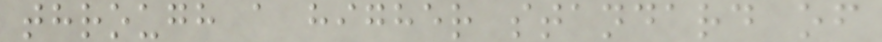through a higher standard of
